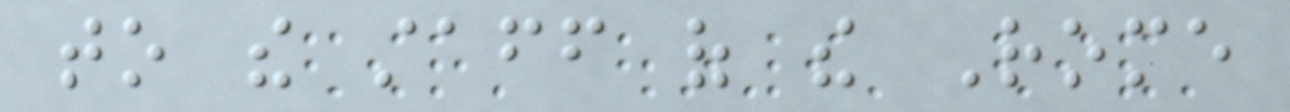to the staff of the Rome
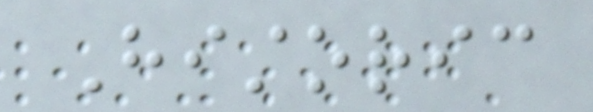Historic
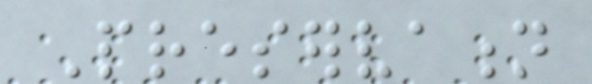Preservation
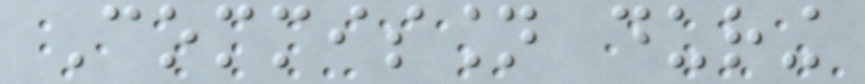Commission during
